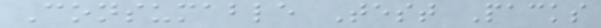Consumable Test Packs
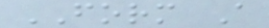FORM A
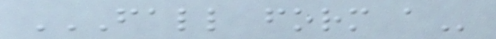FALL FORM A
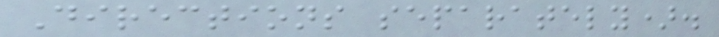Directions separately).
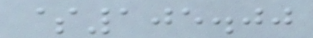$105.00
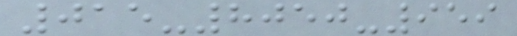015-8050-959
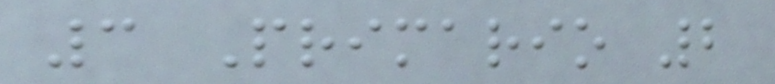3 Primario 2
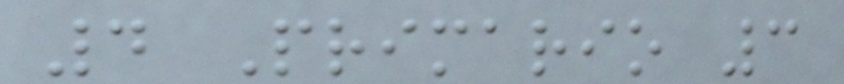4 Primario 3
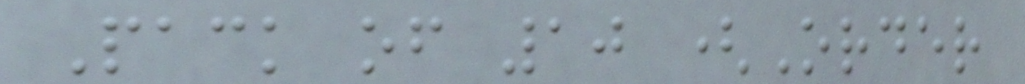Pack of 10 (Order
